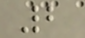2
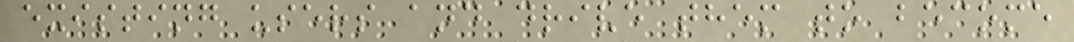existing users and drive them to become
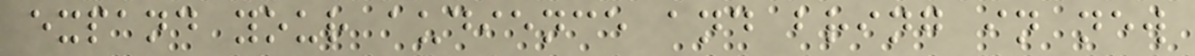expand your audience and bring in new
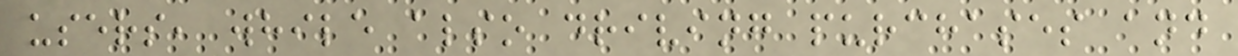users, while also driving purchases and
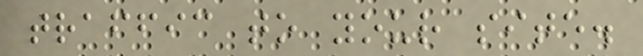traffic to your site.
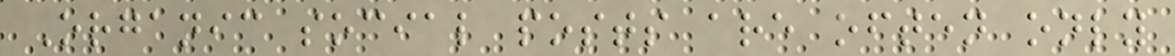Organic social posts are often only
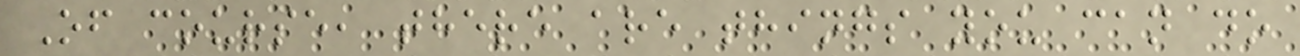Of course, there are things you can do
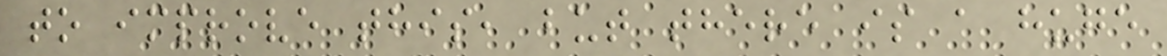to improve this, but there is a huge
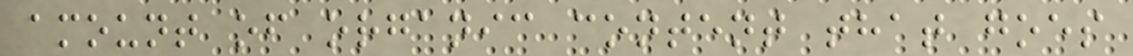amount of organic content that goes
